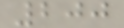200
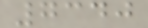7340
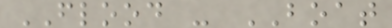FLOOD - BOAT
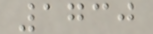1730
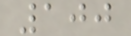100
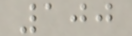100
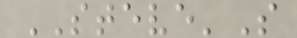STEVE'S
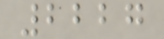2227
